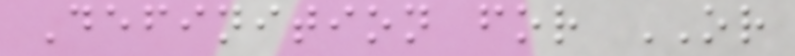Definition for OR
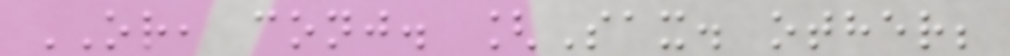OR, conj. [Sax. other;
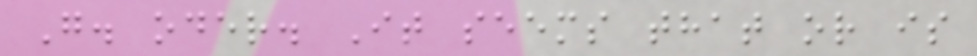G. oder. It seems that or is
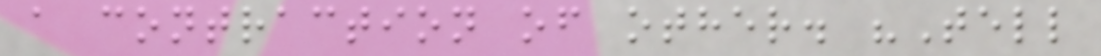a contraction of other. "Tell
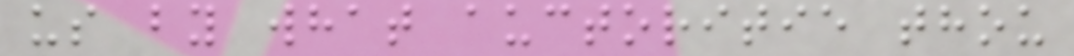us by what auctoritie thou
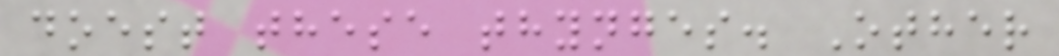doest these thynges. Other
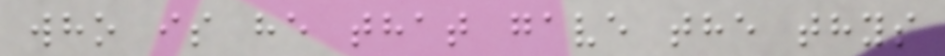who is he that gave the thys
